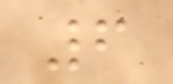6
